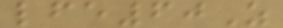lfe60Z
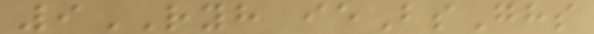9RYH ieBsGhs
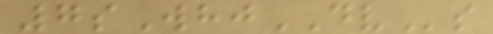7sWhjDVs
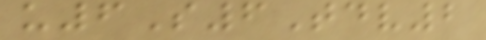u6S6Tdv2
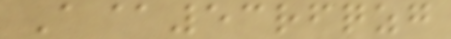A@53rfqzg
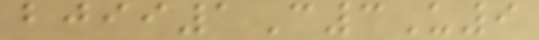bjii1C3U9
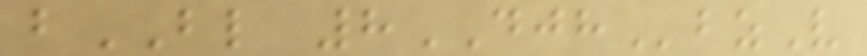bBL 8DJHbzV
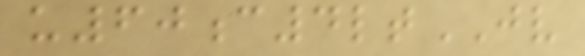u60c4ltJV
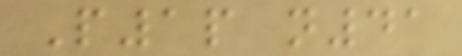P1p n41
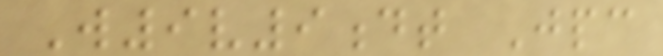W9v9dt Jpc
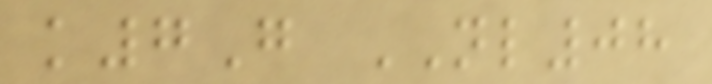k7G NL08
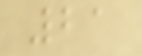21
